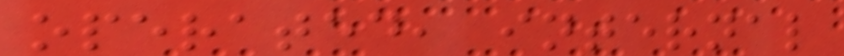operated, internal
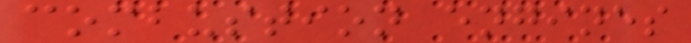combustion engines
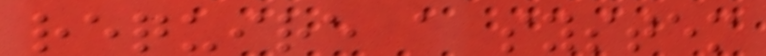require a system
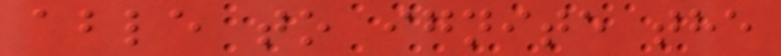able to ignite the
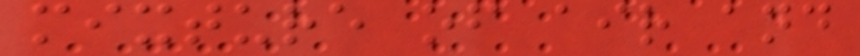mixture of air and
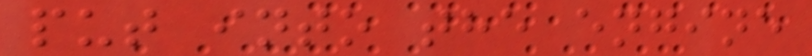put into the engine
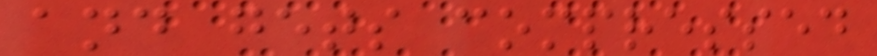and gets compressed
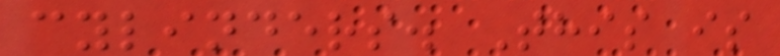cylinders. This is
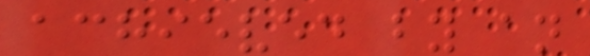achieved by an
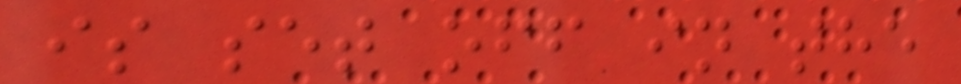is set off in the
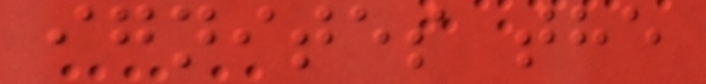ignites the
